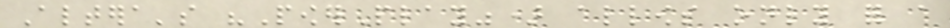Altera's "PowerPlay") allows only for a
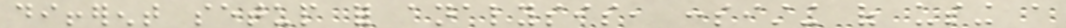different setup for analysis, consisting of using a
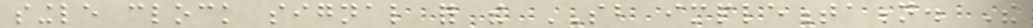single clock signal for the SB implementation. The
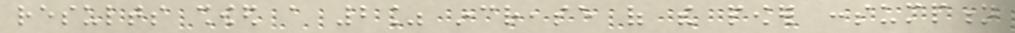results showed a 2% increase of the power consumption
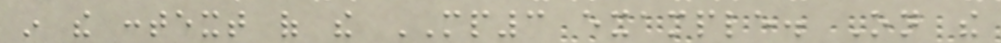in the context of the MP3 example. On the
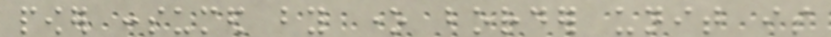power consumed by one border unit is
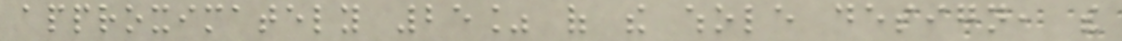approximately 25% of the whole design, the
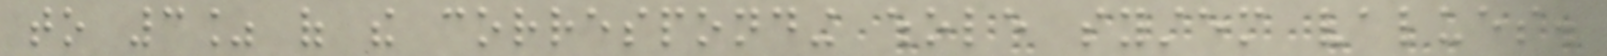to 3% of the corresponding whole system values.
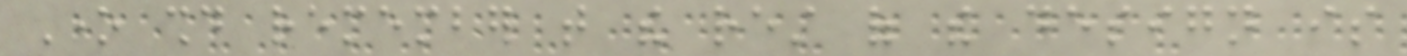One should remember that the rest of the design is
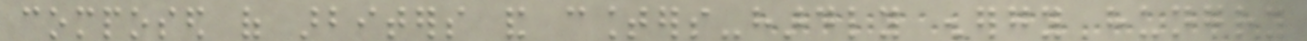composed of arbiters and counters-hardly energy hungry
